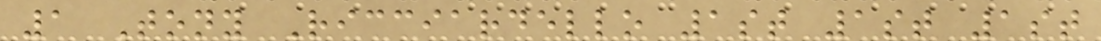1 Tony Ricciardello 1st 1st 1st
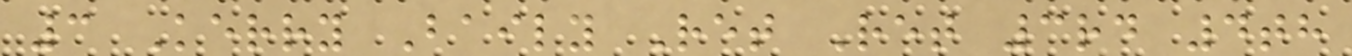3 Kerry Baily Ret Ret 3rd 4th
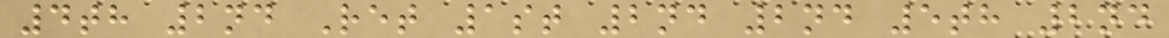4th 2nd Ret 1st 2nd 2nd 5th 2nd
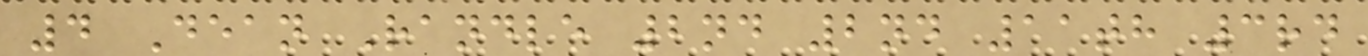4 Dean Randle 2nd 2nd 11th 3rd
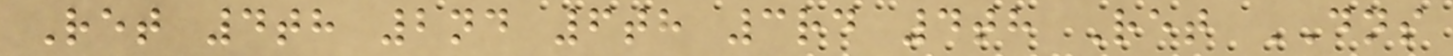Ret 4th 2nd 6th 3rd 4th Ret DNS
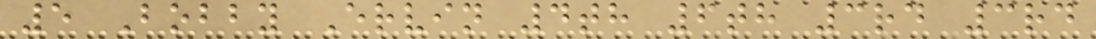5 Bobby Ervin 4th 6th 3rd 3rd
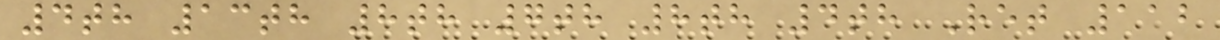4th 13th 8th 7th 8th 4th Ret 112
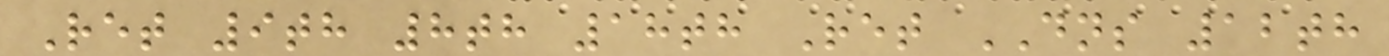Ret 9th 8th 18th Ret DNS 12th
